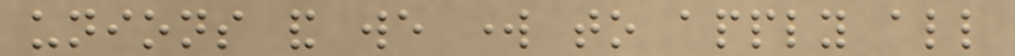unions and we work to apply all
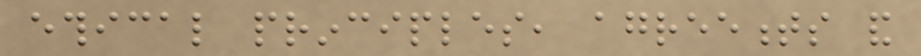ethical principles, agreements and
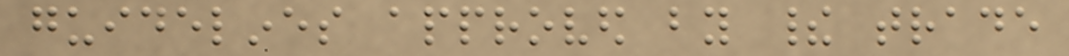guidelines approved by their trade
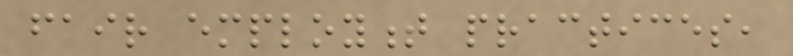fair employment practices,
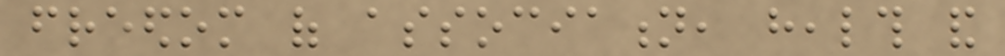freedom of association, health and
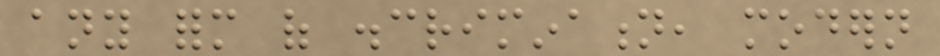any form of discrimination, modern
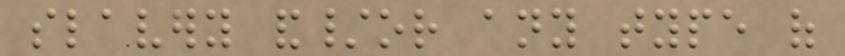slavery and/or any type of
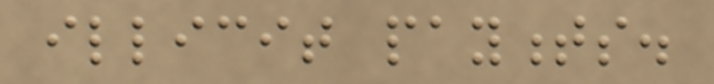illicit payments.
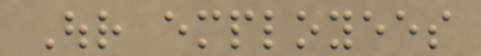Our employees
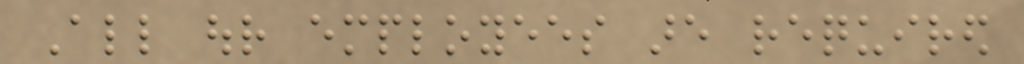All our employees are required
